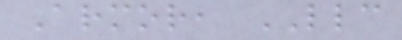Armor, LLC
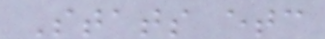Stats etc
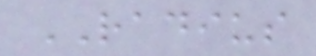RADIUS
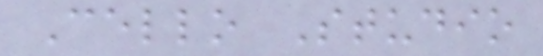Cello Studio
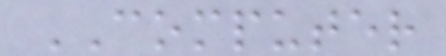COMPUTER
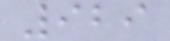929
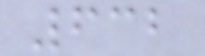632
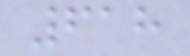618
